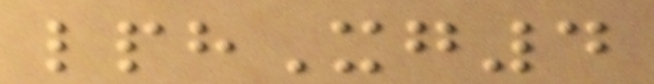lphXg4
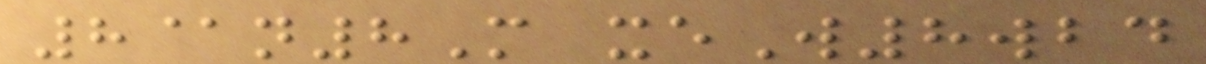8@n8M xeW8wbd
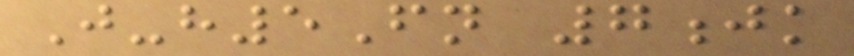J-h5Fn 7jk
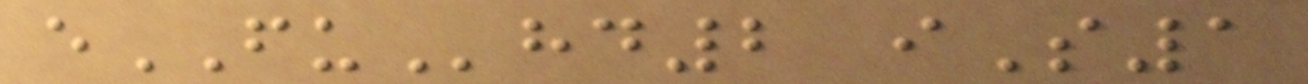eFUhd2 iS1
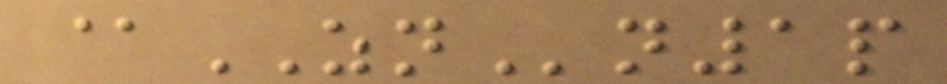@ZNn1p
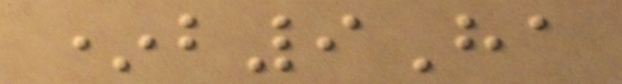*b9Ha
